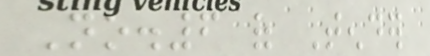No.6 of Tender
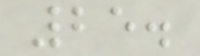25.
